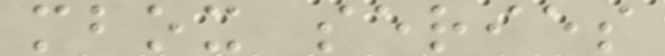mbox series
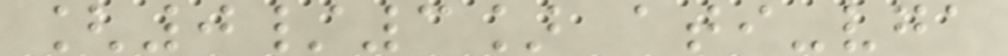[0/3] ati-vga
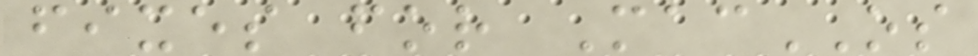fixes for MacOS
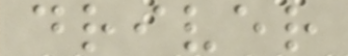driver
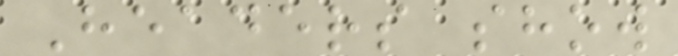Headers show
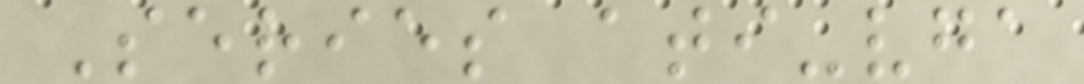Series ati-vga
